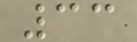33
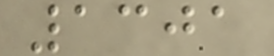1301
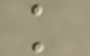k
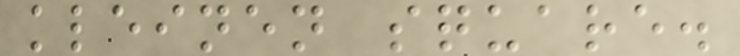kleinen square.
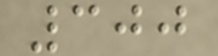300
